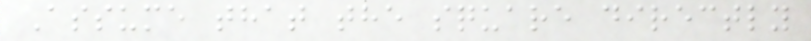Assume that the square directly
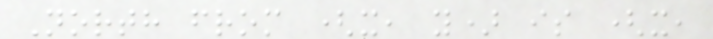North from (x, y) is (x,
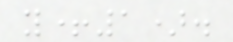y+1).
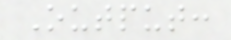Output:
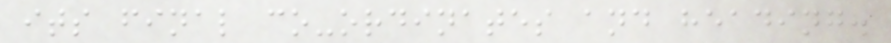its final co-ordinates and heading.
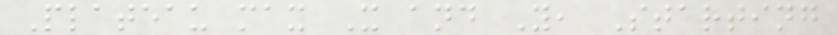Plateau max X and Y, Starting
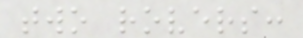two rovers:
